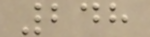248
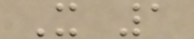X 1
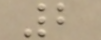2
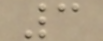3
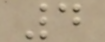4
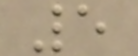5
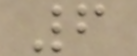6
